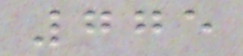775
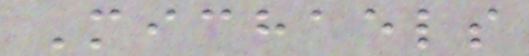Michaels
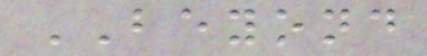BEYOND
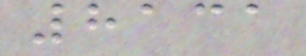8131
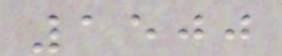1500
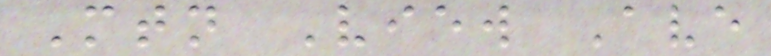Mtn View Ave
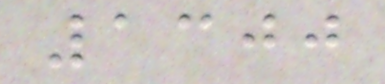1300
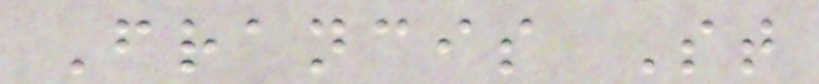Francis St
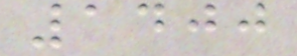1400
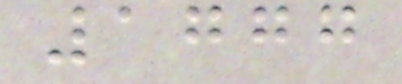1777
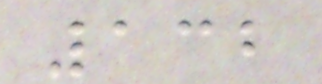132
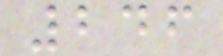246
